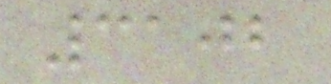3102
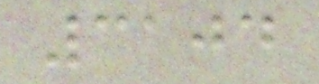3104
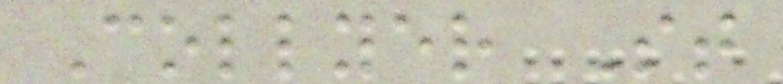Collyer St
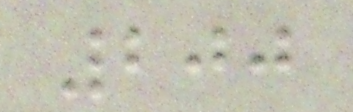200
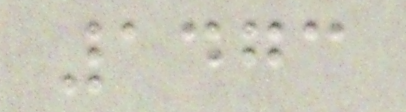1473
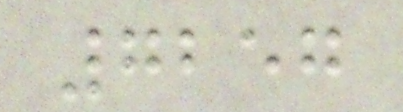7257
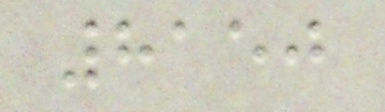8150
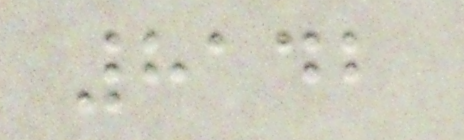8142
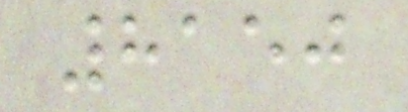8150
